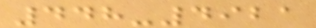448-4921
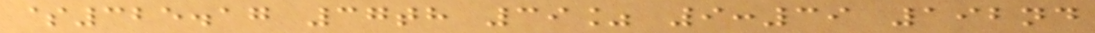$325.17 37th 39% 9:39 192nd
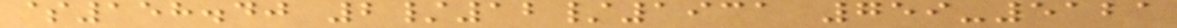$158.40 2/12/1931 759-5121
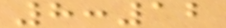8:12
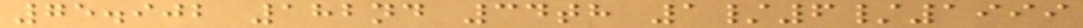75.902 182nd 34th 1/6/1999
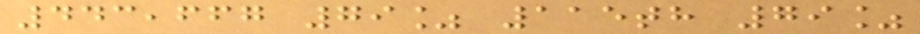443,667 79% 115th 79%
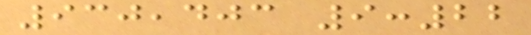930,403 9:22
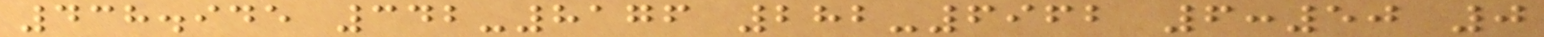438.945 342-8176 282-6962 6:50 0
